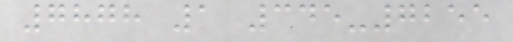7878 1 345-7255
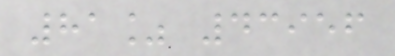81% 43956
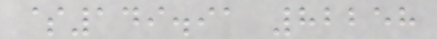$149.91 82258
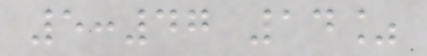5:47 14%
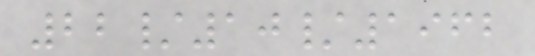22/10/1962
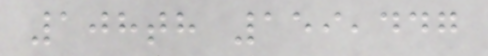108th 159,447
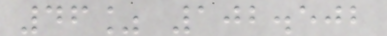46% 102.502
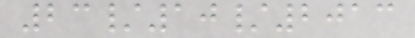23/10/2013
